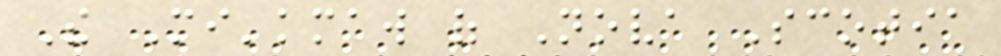The Mi'kmaw of Nova Scotia
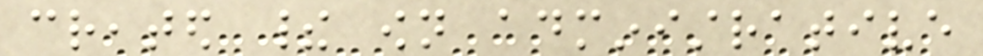created their own administrative
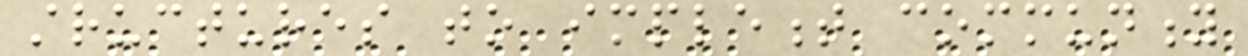structures to implement community
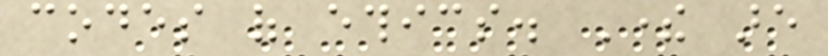codes of ethics. There are
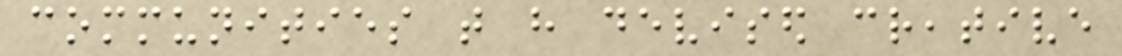communities that have devised creative
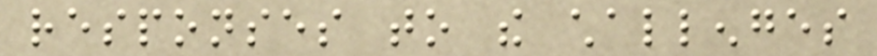responses to the challenges
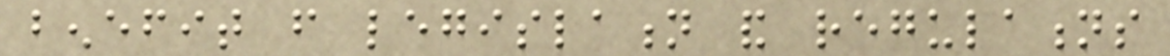benefit from legislation and regulations
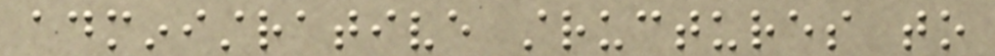administrative structures to
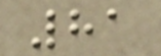81
